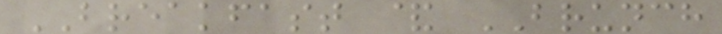BREAKFAST & BRUNCH
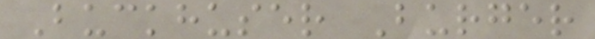Buckhuser Burger
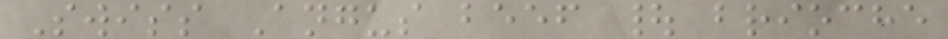Swiss Angus beef | brioche
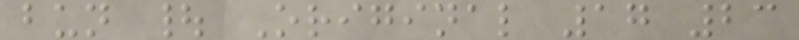bun | Original 17 23
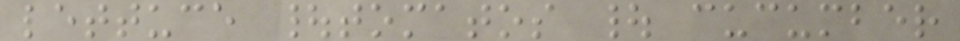lettuce |tomatos | cucumber
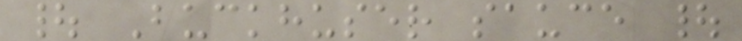| Buckhuser sauce |
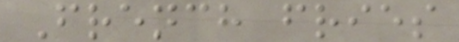French fries
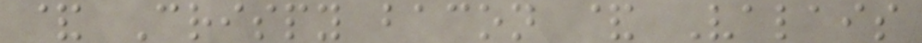& Crispy bacon & Valais
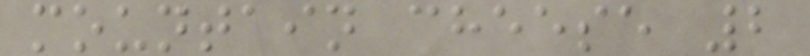mountain cheese 2
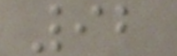92
